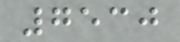7530
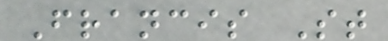Francis St
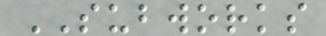SUBWORKS
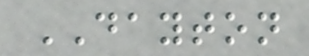DAYTON
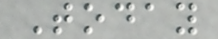Today
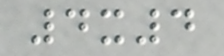4x4
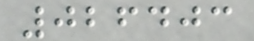026403
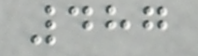487
